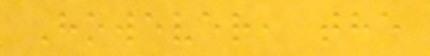However, the
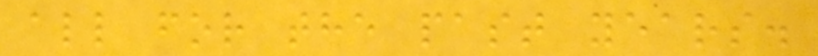all for the past years.
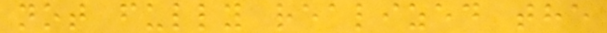not fully realized the
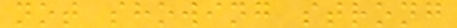not showing strong
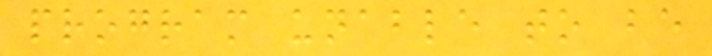program unable to be
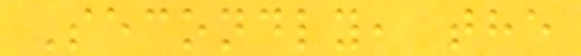Secondly, the
